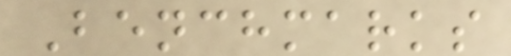Benchmarks
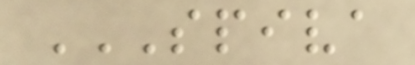SPIVA
